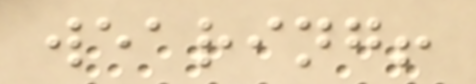wearing!
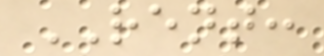RENT:
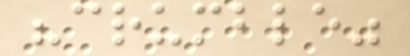"crumble"
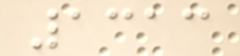1313
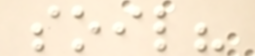soil?
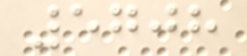5708
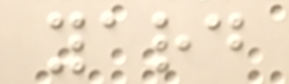yard
